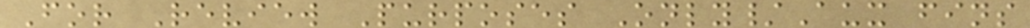For Review Purposes Only/Aux fins
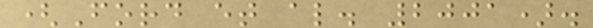(Ford et al. 2001).
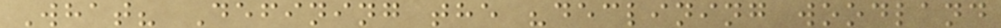What? Defining the "declining woodland
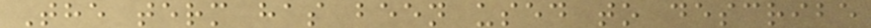The term has been used to describe
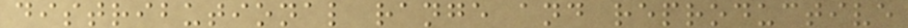distributional range and reproductive
